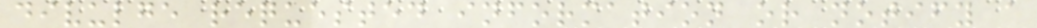divulge requested information or notify a
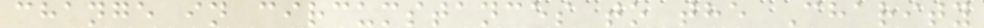change in circumstances to the Charity
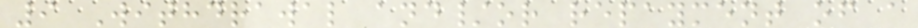9 Withdrawal and/or repayment of a
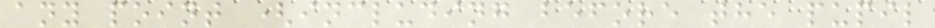any point (including before the pupil
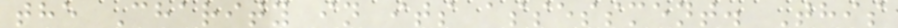the Charity in its assessment. This
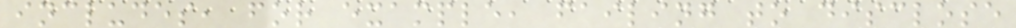includes, for example, failing to disclose
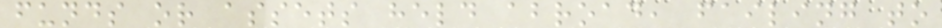funds or assets held abroad, failing to
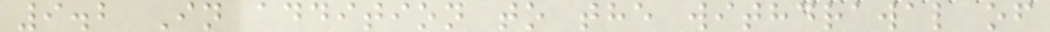9.2 In addition to the withdrawal of
